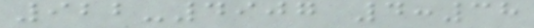922-4907 4:38
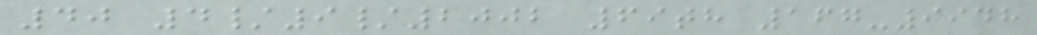40 4/9/2002 69th 167-9948
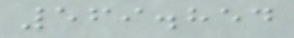569.854
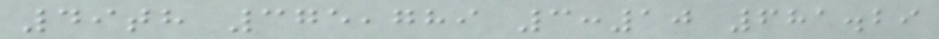49th 375,789 3:10 681.29
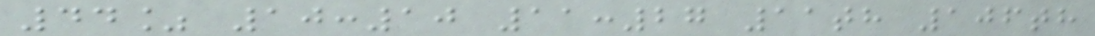44% 10:10 11:27 11th 106th
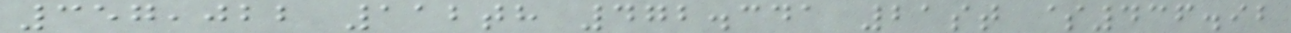357,022 112th 472.341 21st $436.92
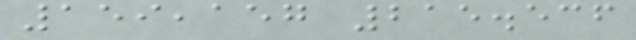159,157 215.536
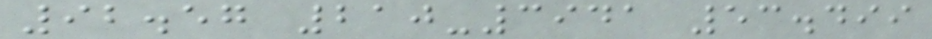92.57 210-3941 53.499
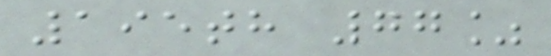195th 77%
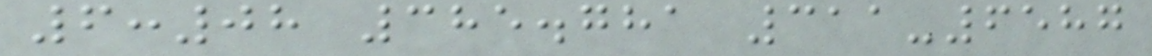6:08 385.781 311-6587
